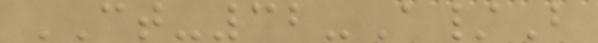CT-32-A/B
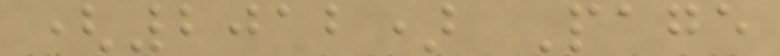(2012) Page
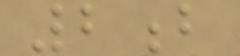2b
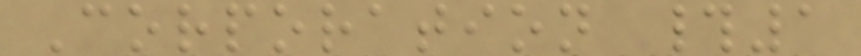Corporation #1
